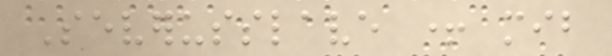Severusslave + mib
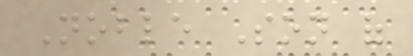Noble Son of
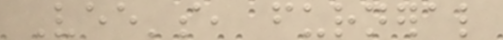Vee's, furneral
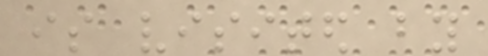is visited by
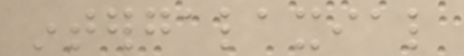intergalaxial
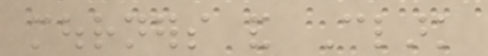mourners and Clark
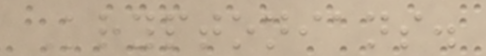Kryptonians.
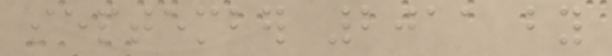september 2011 by
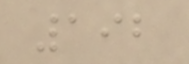192
